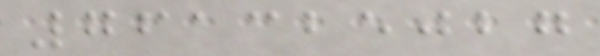761325027
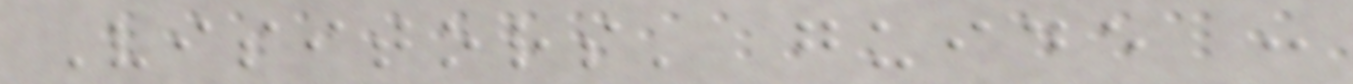Visitors' guide :
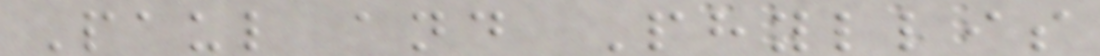Paul and Phyllis
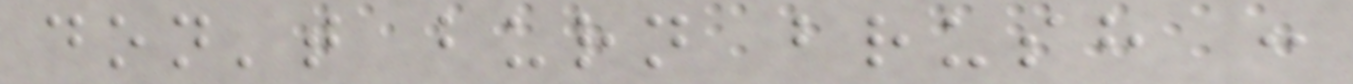don't burn brush :
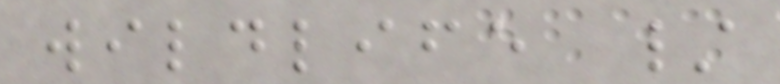wildlife /
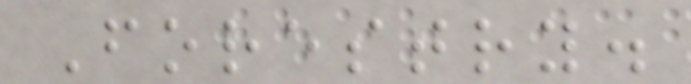Forestry.
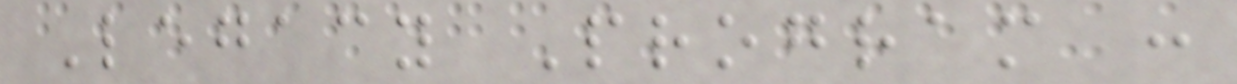Legacy Program :
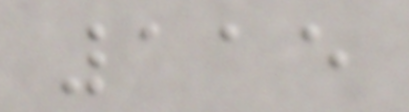115
